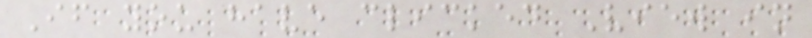If you have clicked View in
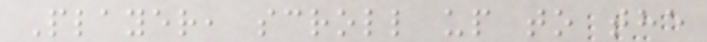Player, scroll up to the
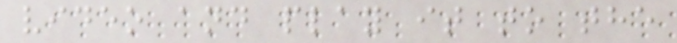video and play it to the
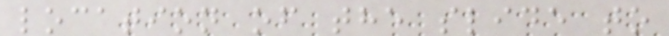location of the slide to
